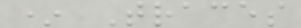* Traces
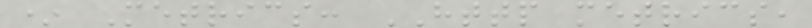* Metrics: HTTP metrics,
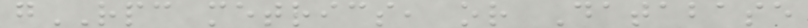gRPC metrics, or Database
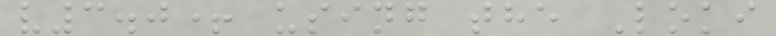v3.0+ using the Loki
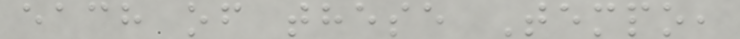each of these Tempo,
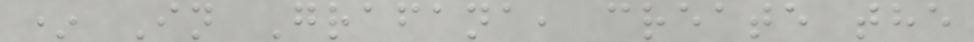* In Grafana, create the
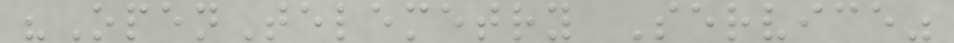"OpenTelemetry Service"
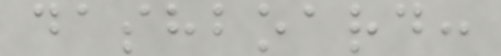dashboard:
